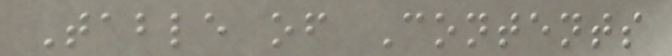Table of Contents
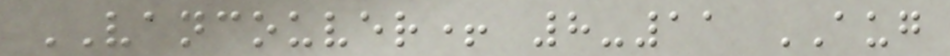VANCOUVER+ 8-11 AUG
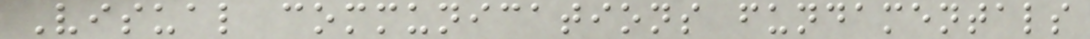Visual communications fundamentals
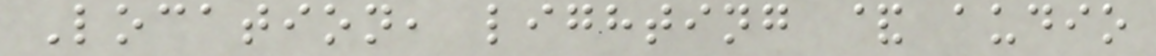Location, lighting & audio
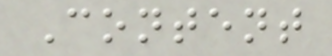Content
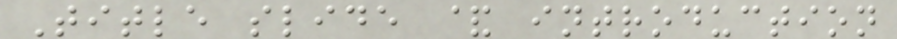Title slide & introduction
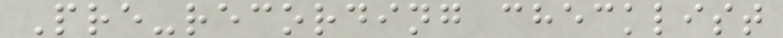Pre-recording checklist
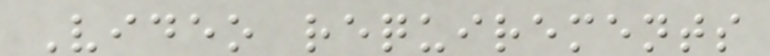Video requirements
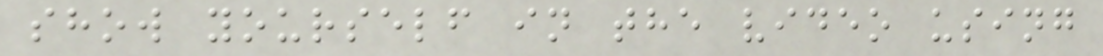show yourself in the video using
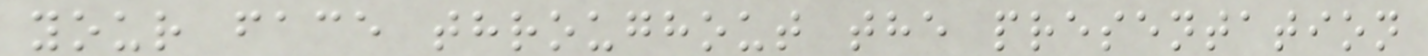your face throughout the presentation
